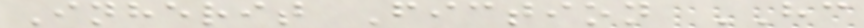Inherit Fiction HC
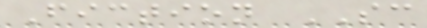Fiction SC
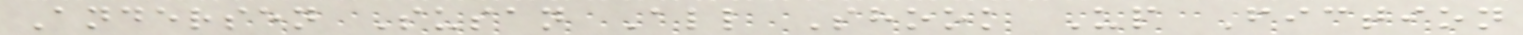Andersen Susan All Shook Up Fiction
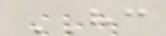HC
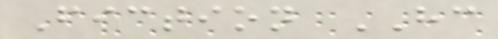Fiction HC
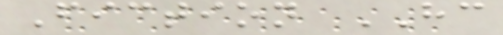Fiction HC
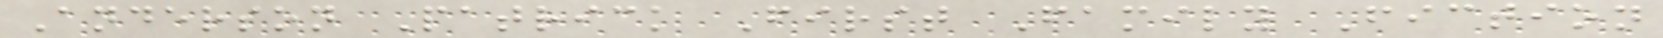Anderson Patrick First Family Fiction
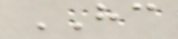HC
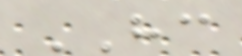HC
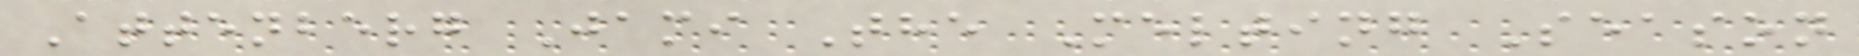Attenberg Jami The Melting Season
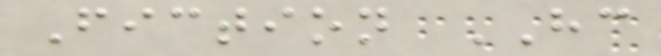Fiction HC
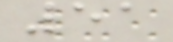51
